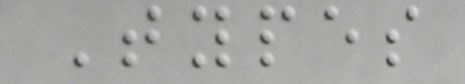Types
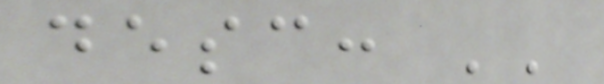desc: ''
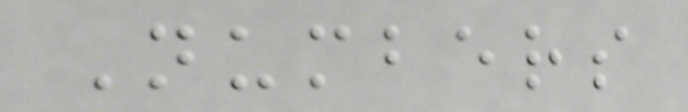Numbers
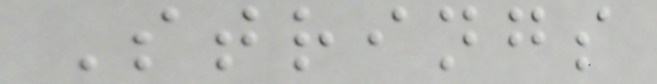Strings
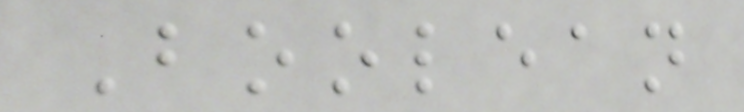Boolean
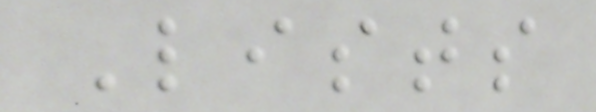Lists
